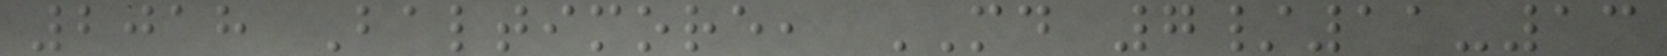2018 Baltimore, MD 7/11-13
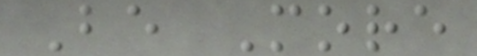Be More
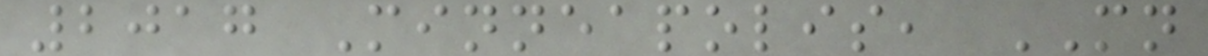2017 Minneapolis, MN
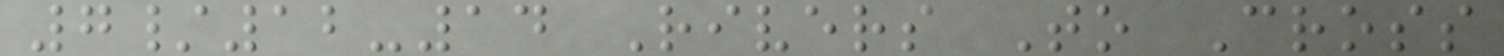7/12-14 Rivers To Cross
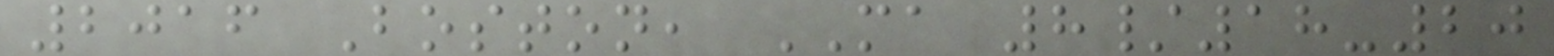2016 Boston, MA 8/18-20
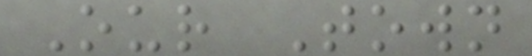Our Town
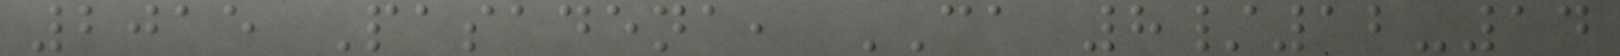2015 Pasadena, CA 8/12-14
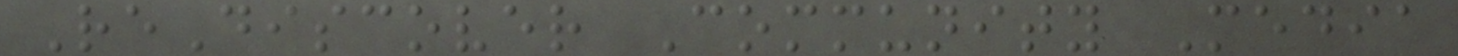ReDiscover Community Media
